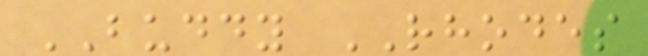BUDDY RHODES
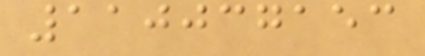110037153
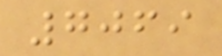7069
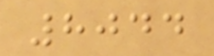8044
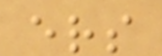ers
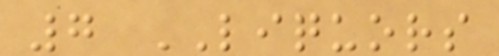7 LIQUORS
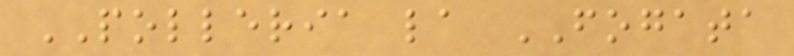POLLERIA la FOGATA
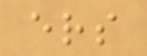ers
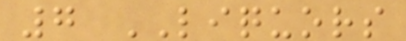7 LIQUORS
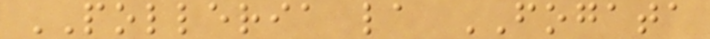POLLERIA la FOGATA
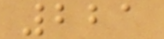221
